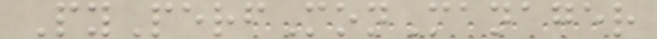PyPerfMonManager
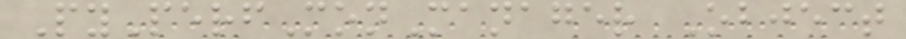PyPerfMonManager Object
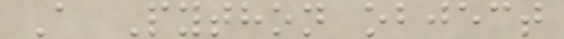A Python object
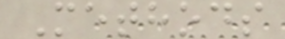Methods
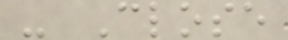- Close
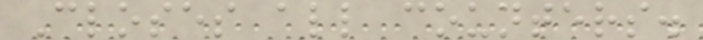Closes all counters.
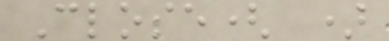Close( )
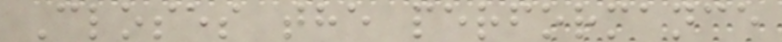Closes the performance
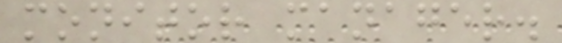monitor manager.
